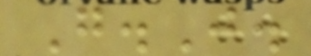G.J.
